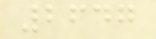2647
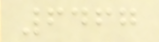6467
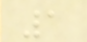1
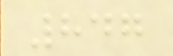847
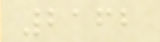2162
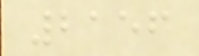2156
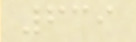639
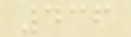436
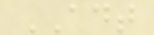ADT
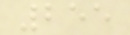255
